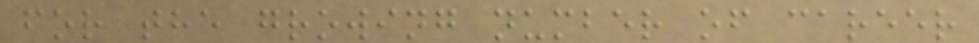for the growing number of career
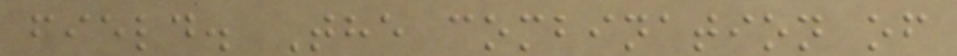field. The combination of
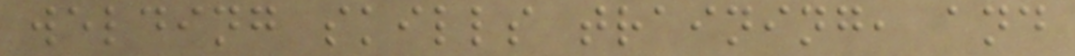welding skills training, and
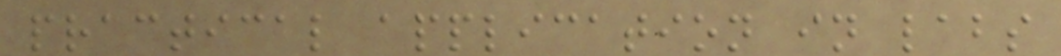practical application in labs
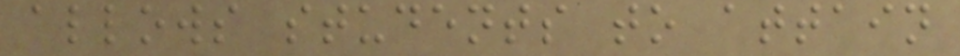allows students to attain
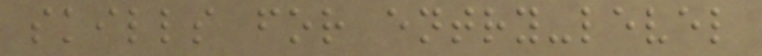skills for entry-level
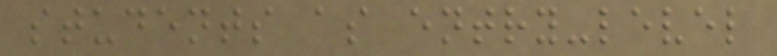students as entry-level
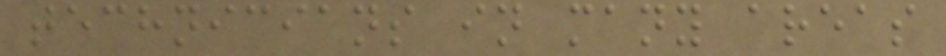technicians in many areas
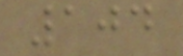104
